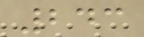243
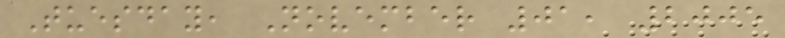Tuesday, November 01, 2005
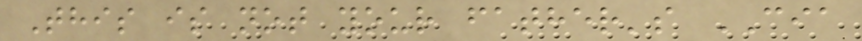This is not your father's CIA
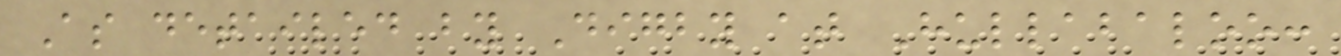As detailed by Digby at Hullabaloo:
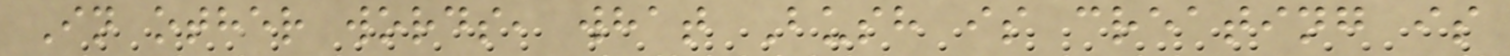In other words, what Bush is creating is
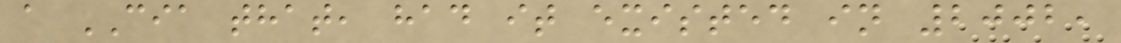a CIA that, had it existed in 2002,
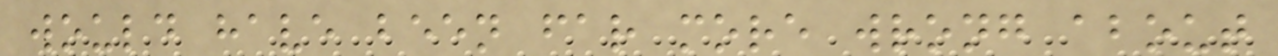would have been far more wrong about
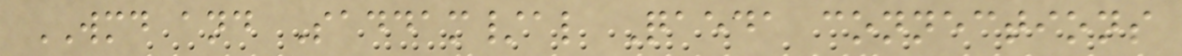WMD and Saddam/al Qaeda connections
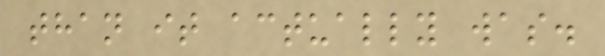than it actually was.
